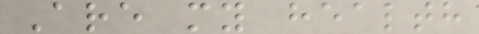Are my health
